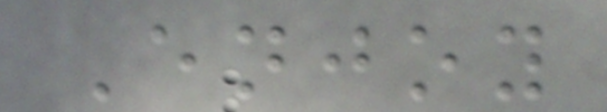Enjoy
